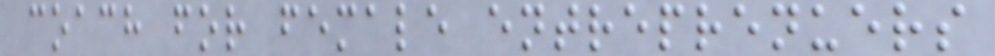coach for female entreprenuers
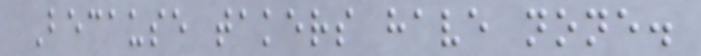Because takers have none.
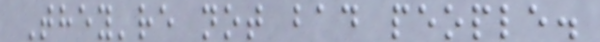They're not bad people.
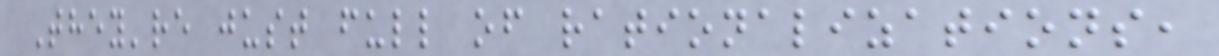They're just full of rationalizations,
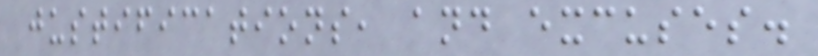justifications, and excuses.
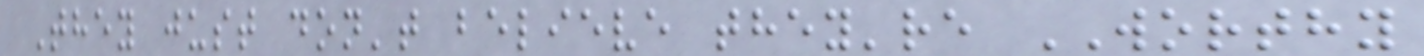They just don't believe they're WORTHY
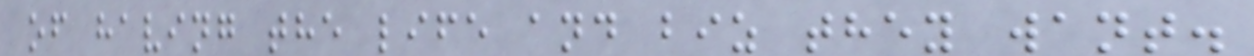of having the life and biz they want.
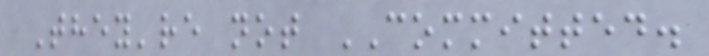They're not COMMITTED.
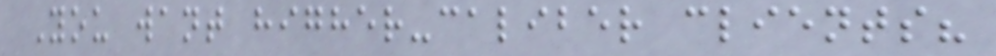You want higher-caliber clients?
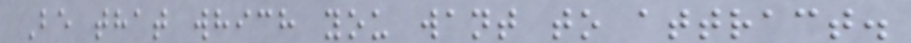Be that which you want to attract.
